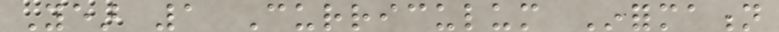Year 1 Curriculum Information
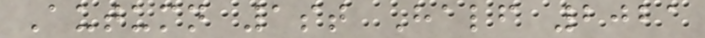Autumn 1st Half 2021
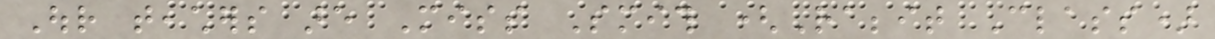Our teachers are Miss Smith (Rabbit Class)
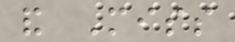and Miss
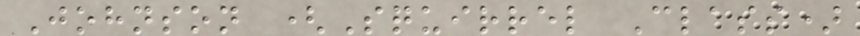Johnson (Squirrel Class)
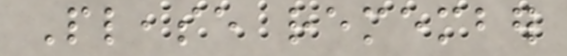Please remember
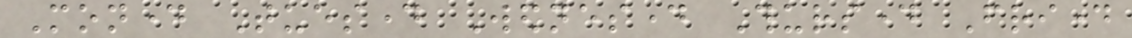Monday Tuesday Wednesday Thursday Friday
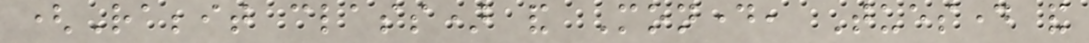(Rabbit class) and Monday, Tuesday and
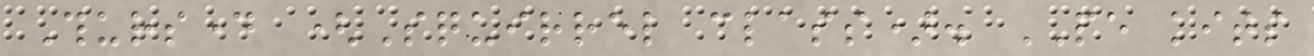Thursday (Squirrel class). PE kits
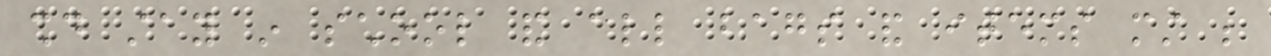should stay in school and all bags and items must be
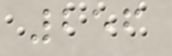256
